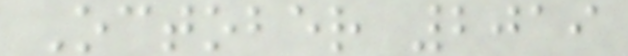October 2019
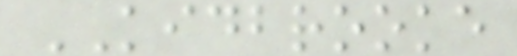KIDBROOKE
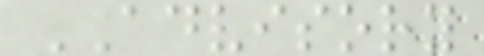ADVISORY
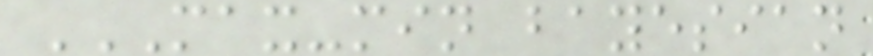MAX-MIN BAYESIAN
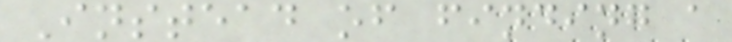Instead of finding a
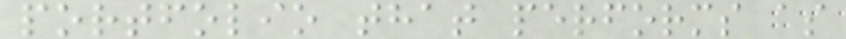portfolio that performs as
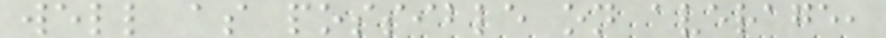well as possible on average,
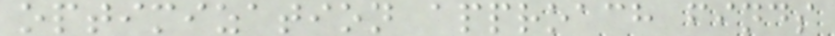optimization approach finds
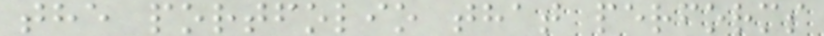the portfolio that performs
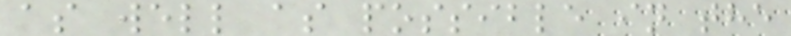as well as possible in the
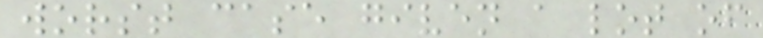worst case given a lot of
